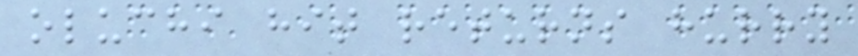oluchi hit returns hurry
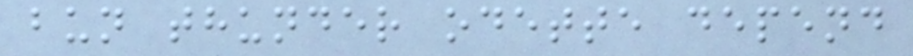bun thunder odette depend
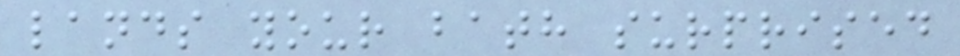lands your bath surprised
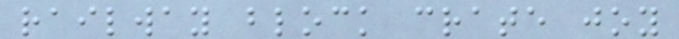railway block crate joy
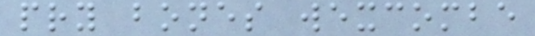pry bones wexcombe
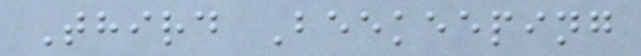Third Beekeeping
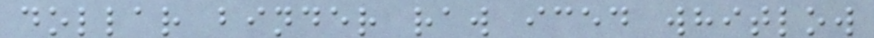dollar binder raw iced whitlow
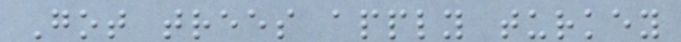Got trees apply turkey
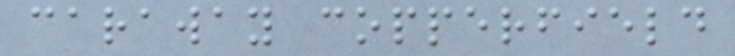caraway copperfield
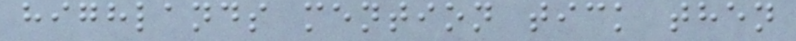highlands mention tick then
